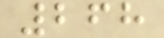268
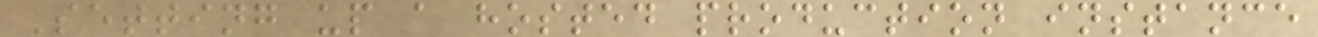Setting up a hosted production instance
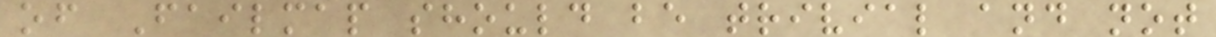of Failmap should be trivial and not
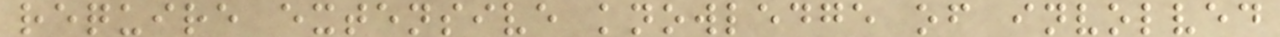require extensive knowledge of involved
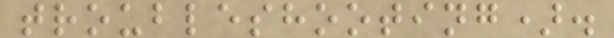troubleshooting).
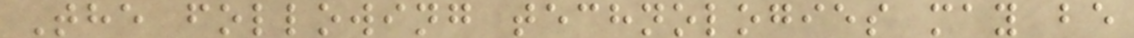The following technologies may be
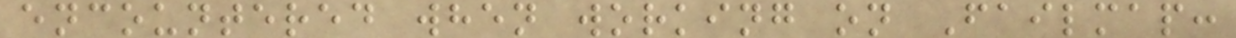encountered when working on Failmap:
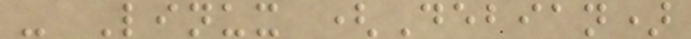- Linux (Debian)
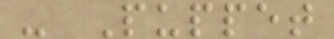- Puppet
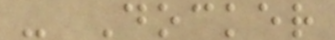- Docker
